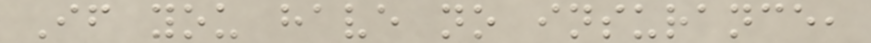If you have no insurance,
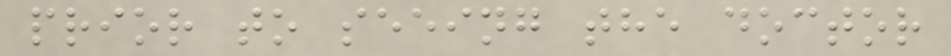prior to seeing the doctor
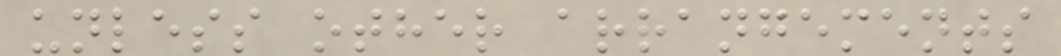unless other arrangements
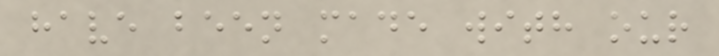have been made with our
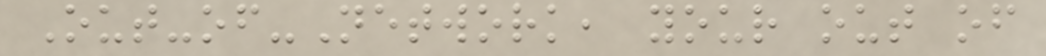Out-of-Network, your out of
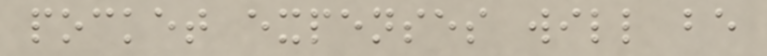pocket expenses will be
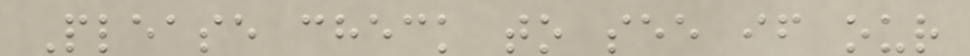Please check to see if our
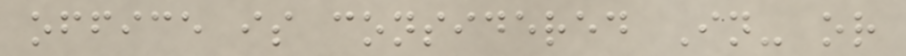office is considered In- or
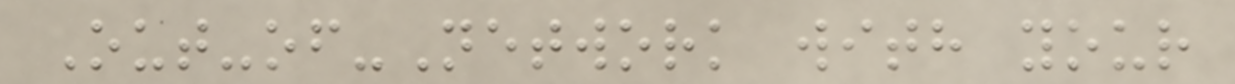Out-of-Network with your
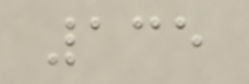135
